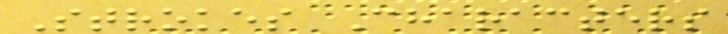Strokes Characters
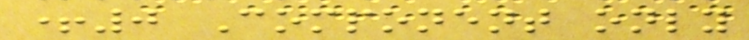+0 Component only
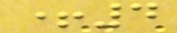+4
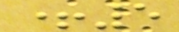+5
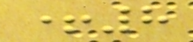+8
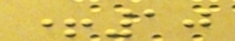+10
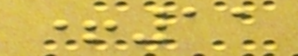+11
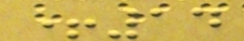+14
